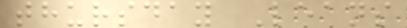thursday Leans
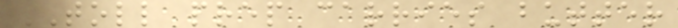TOLL prep carries butter
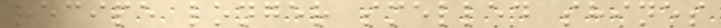recipe longer smelled shines
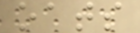oats
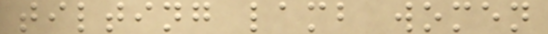tilting lamb women
